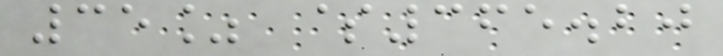35% $365.20
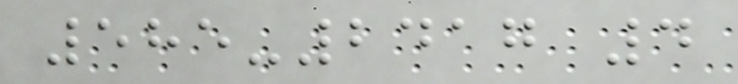585-2417 4
